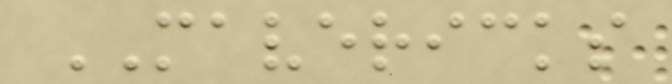MAVERICKS
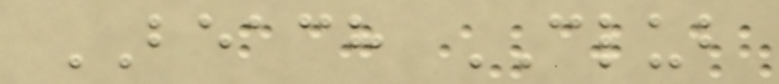BEACH CLUB
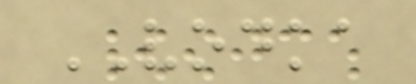VODKA
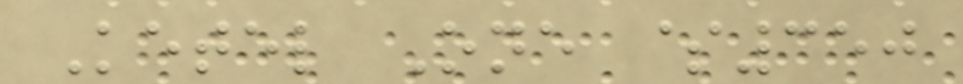Ketel One $350
